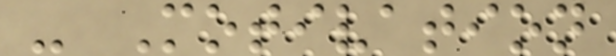- Motivation
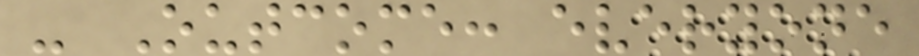- Outcome: everyone
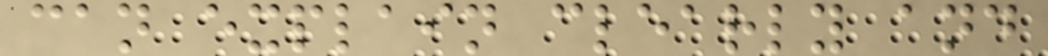can explain clearly and
